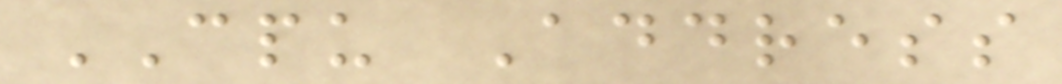CPU Address
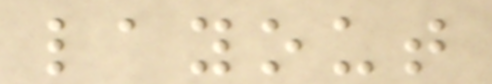layout
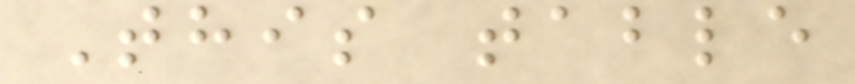This table
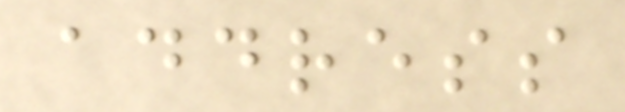address
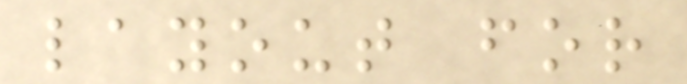layout for
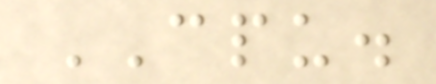CPU.
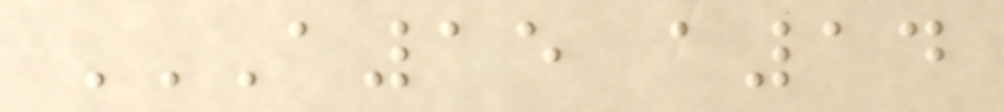A15 A14
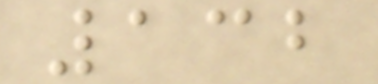132
